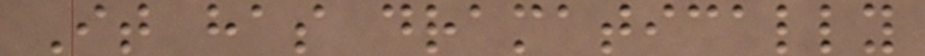It has dramatically
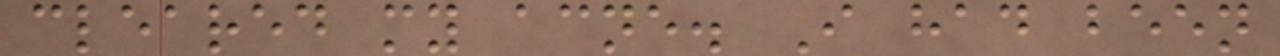cleared my acne. I had been
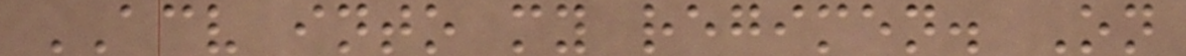ACV into my regimen. On
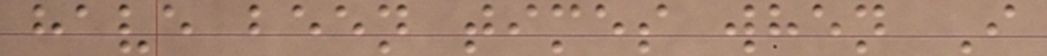have been times when I
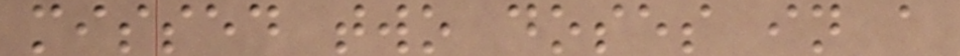missed two doses in a
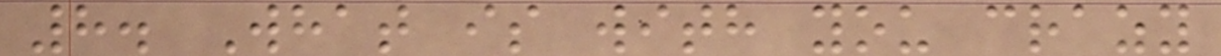8. What is with you crazy
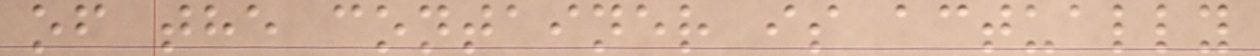of the container is actually
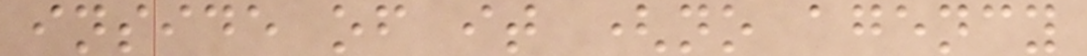inside of it (no agency
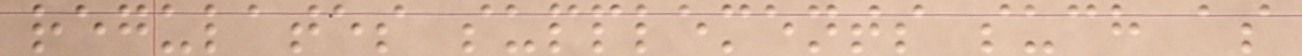regulates supplements such as
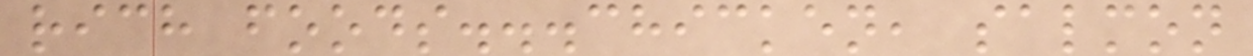rich foods...chicken, salmon
